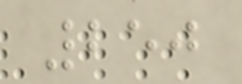250
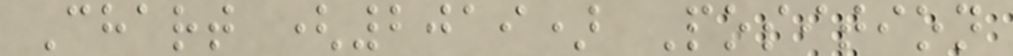Chart (2019) Position
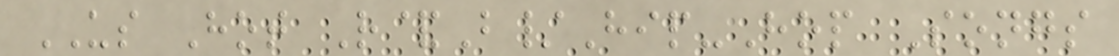US Hot R&B/Hip-Hop Songs
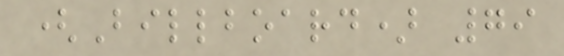(Billboard) 79
